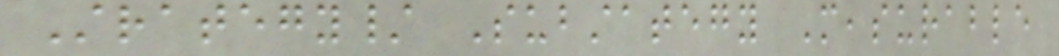Strategy/ Substategy Measurable
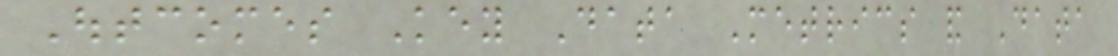Outcomes Key Data Metrics and Data
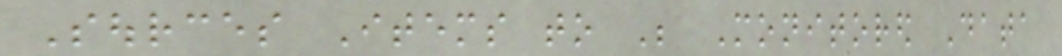Sources Items to Be Monitored Data
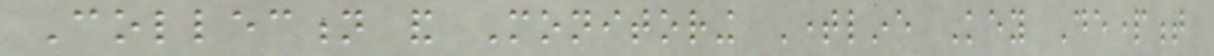Collection and Monitoring Timeline Key Department
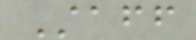Staff
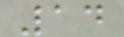14
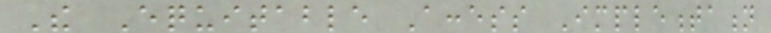The Equitable Access Implementation
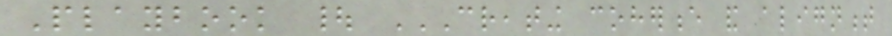Playbook | CREATING COHERENCE AND ALIGNMENT
